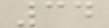34
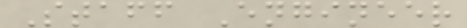Staff Engineer
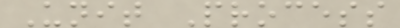Unit Process
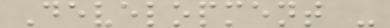Development -
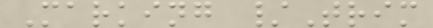Marking /Trim
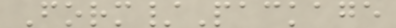Form/Package
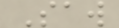Saw
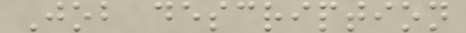Job description
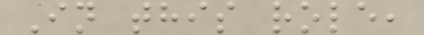In this role,
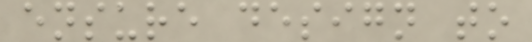ensure design to
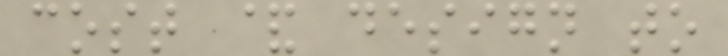cost & design to
